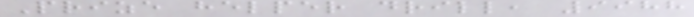Prize helper drill, 9988
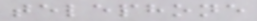telephone
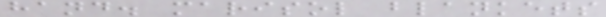hand. marisol blankets
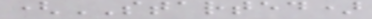(STARTED)
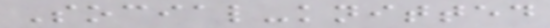Social-knitted
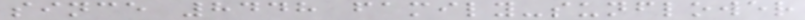since 8448 family-sunflower
